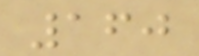160
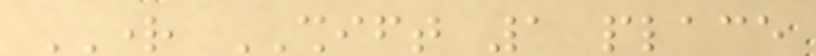RIGHT SHIFT 1 place
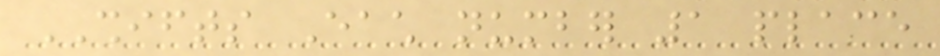SHIFTS Each number 1 place
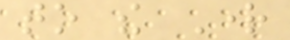to the Right
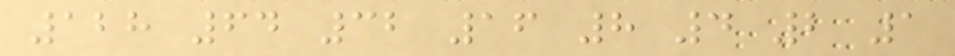128 64 32 16 8 4 2 1
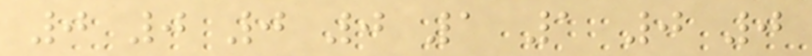0 0 0 0 1 1 0 0
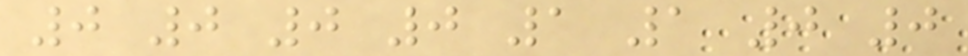0 0 0 0 1 1 0 0
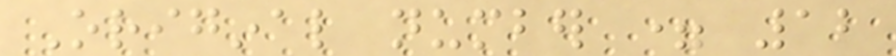Original number = 12
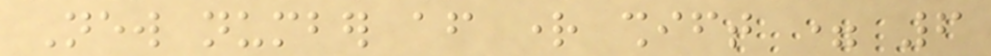New number after right shift = 6
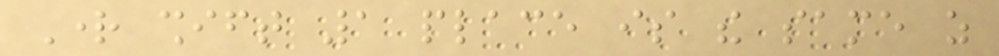Right shift 1 place is the same as
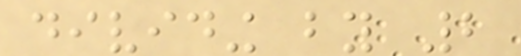dividing by 2
